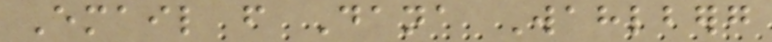Email from Dana Wahlberg
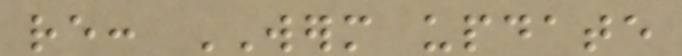re: WERM update
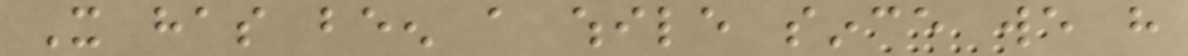It has been a while since we have
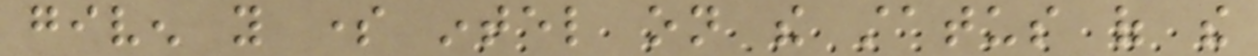given you some intel on the status of the
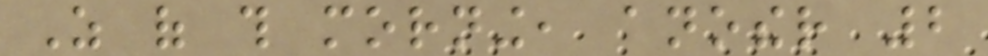As of this morning, another 2
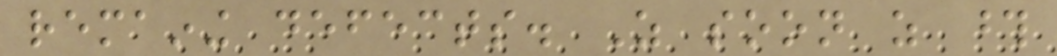remaining defects. As soon as those
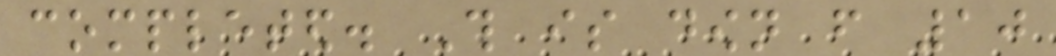completed. This is down from 10
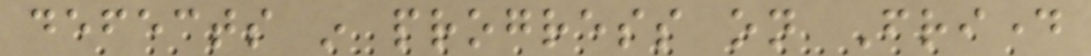defects in progress on Friday
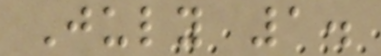July 1.
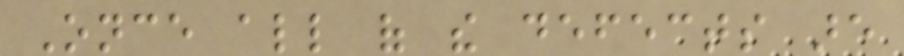Once all of the defects are
